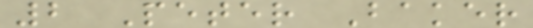2 Peter Baker
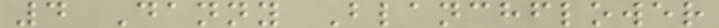4 Danny Blanchflower
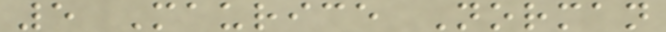5 Maurice Norman
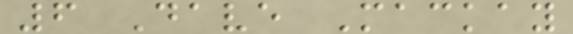6 Dave Mackay
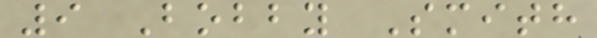9 Bobby Smith
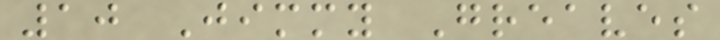10 Jimmy Greaves
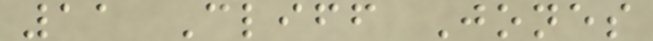11 Cliff Jones
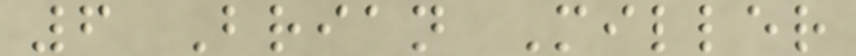6 Brian Miller
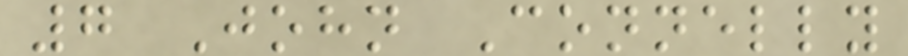7 John Connelly
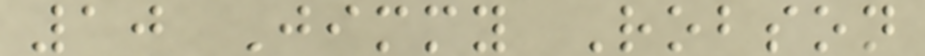10 Jimmy Robson
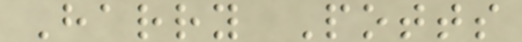Harry Potts
